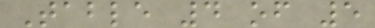Table 4 of 5
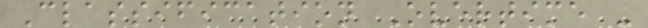Classification Overtime -
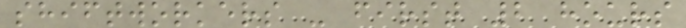shiftworkers - first 2 hours
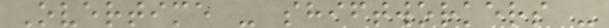Overtime - shiftworkers -
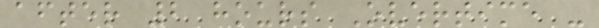after 2 hours Overtime -
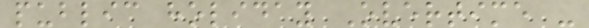public holiday Overtime -
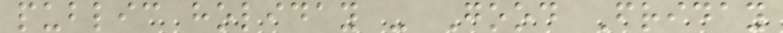public holiday - Good Friday
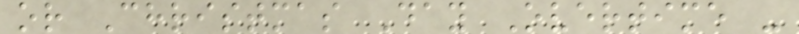or Christmas Day Overtime -
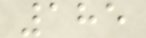185
